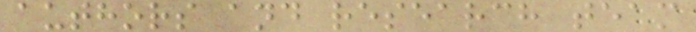authors and research team
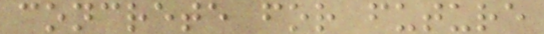concrete for future
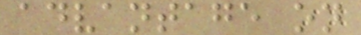advantage on
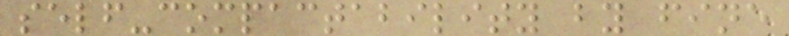self-compactability by fine
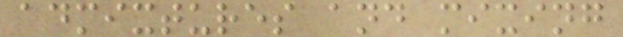admixtures and mixing
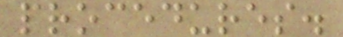procedures.
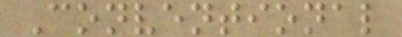Conventional
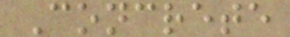Concrete
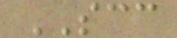SCC
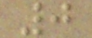0
